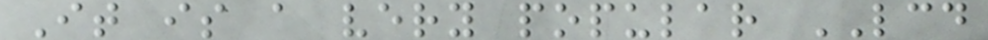It is a very popular LCD
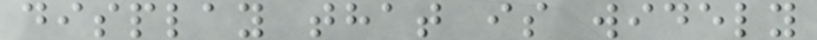display that is widely
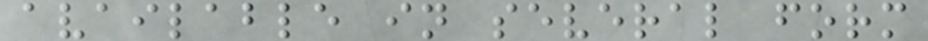available in several form
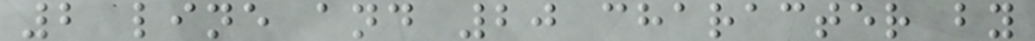2 line and 20 character by
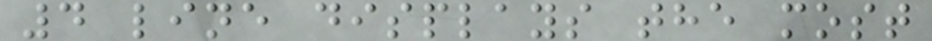4 line displays the most
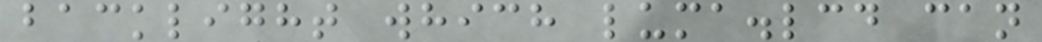backlight which luma.lcd can
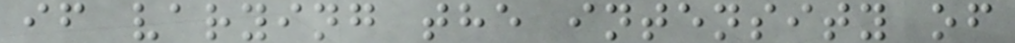if varying the intensity of
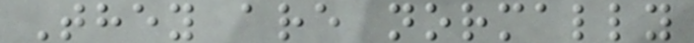They are normally
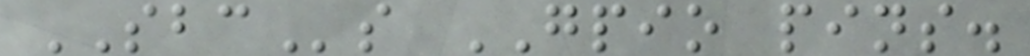SBCs GPIO pins.
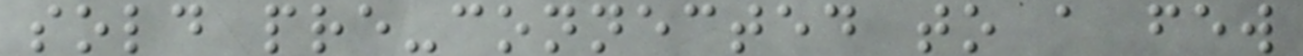sold pre-connected to a few
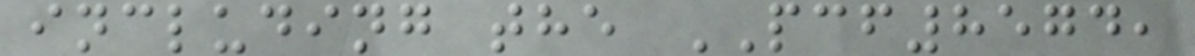including the PCF8574,
